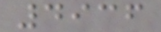4936
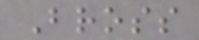Bross
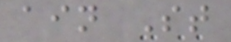ain St
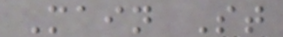Main St
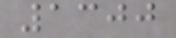1300
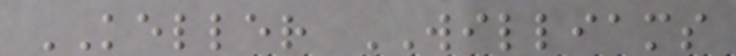KELLER WILLIAMS
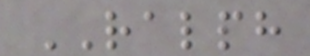RALPH
